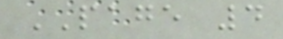PAGE 4
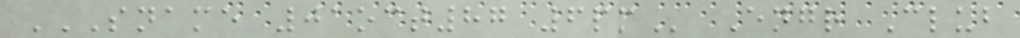SNAME 01OCT87 6PM Engr Club
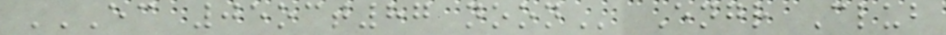EC 05OCT87 NOON Engr Club
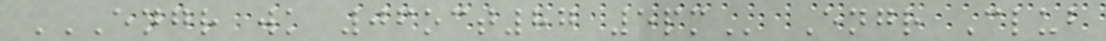ENGR WK 06OCT87 5PM Engr Club
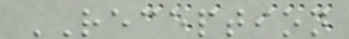RECEPTION
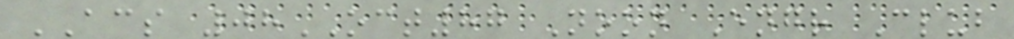ACS 08OCT87 Noon Engr Club
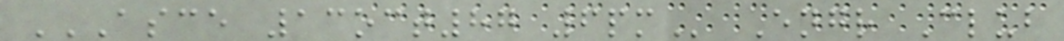ASCE 13OCT87 6PM Engr Club
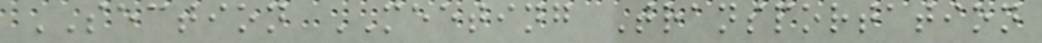SECTION MEETING Transportation
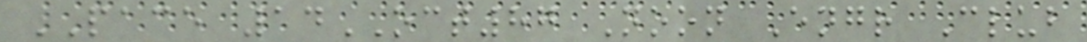PACE 14OCT87 Noon Engr Club
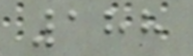188
